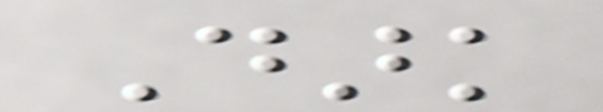Dark
